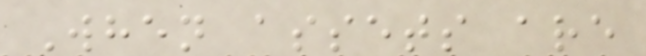When assets are
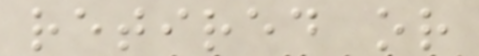retired or
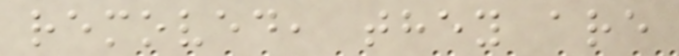removed, they are
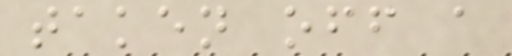taken off a
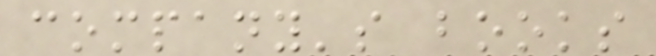company's books
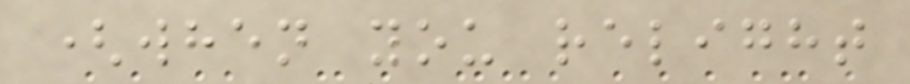(when you relight
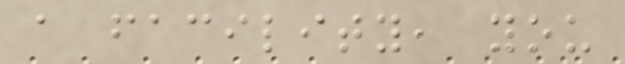a facility, you
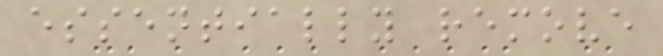essentially remove
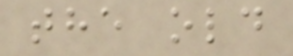the old
